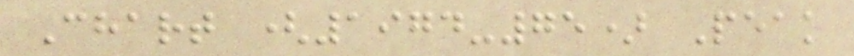Chart (1974-75) Peak
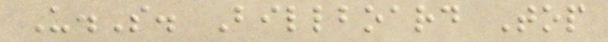U.S. Billboard Top
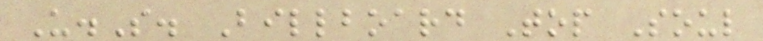U.S. Billboard Top Soul
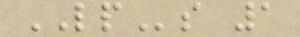LPs 1
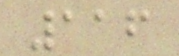116
